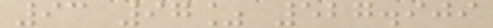93 97% 527.909
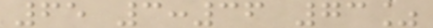65 3:36 73%
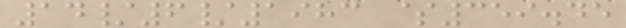14/6/1983 $359.45
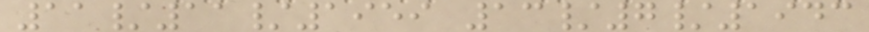11/11/1959 13/7/1943
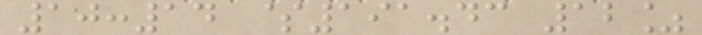10:14 $191.43 12%
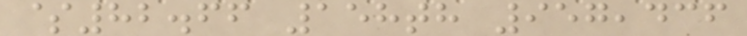$82.66 158th 957,436
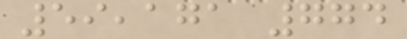59,171 774
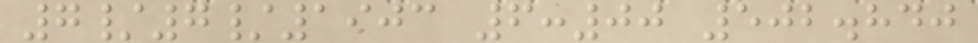7/7/1903 6:00 502.840
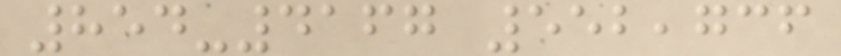854-4167 552,736
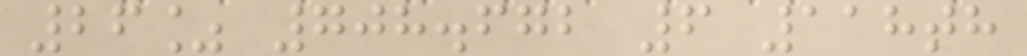26% 708.672 6 118th
